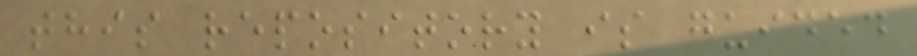this repository is guided
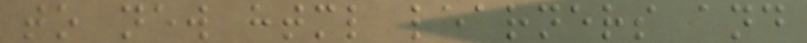to new html learners and
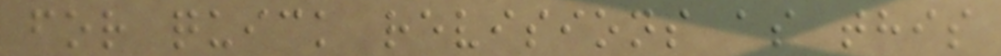for quick revisions as this
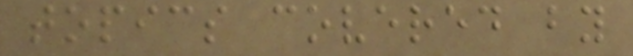topics covered by
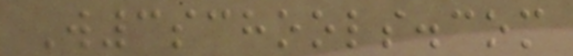W3schools.com
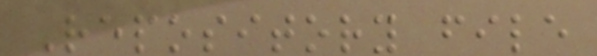Repository file
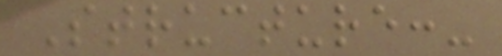Structure:-
